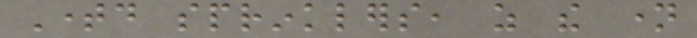Timed sprinklers, as the name
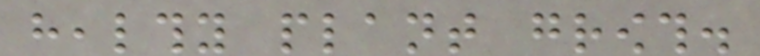healthy plant growth.
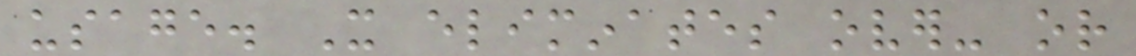usage. It eliminates over- or
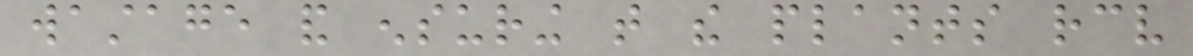wastage and ensuring that the plants receive
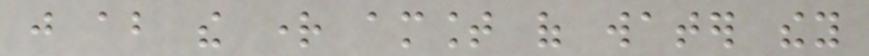just about the right amount of water they
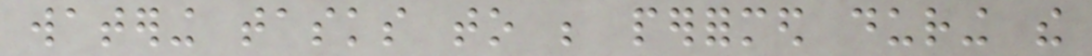watering tasks to be performed during the
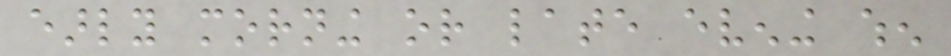early morning or late evening when
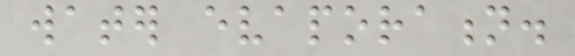water evaporation.
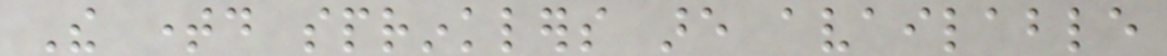The timed sprinklers are available
